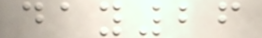day26
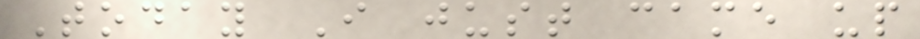Today I just came up
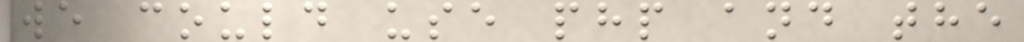we could use php and the
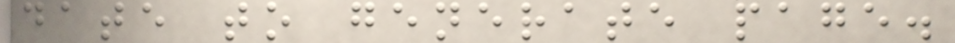date to generate page.
